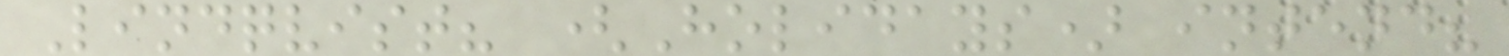Lindqvist? (Holidays) intend?
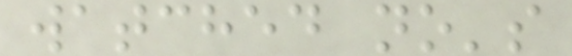watched no's
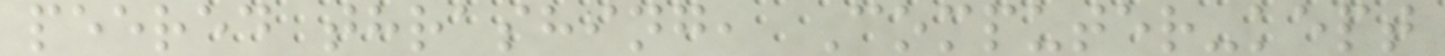peered thrashing, Computer-kept
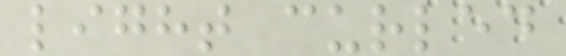light curled
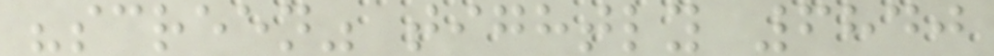"screen" tightly 6840
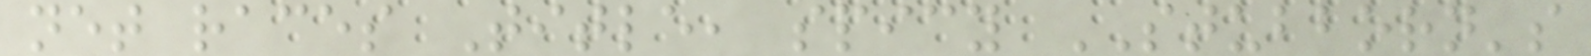net races Title, spicy STUBBORN's
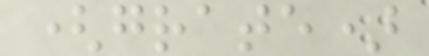(grate)
